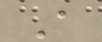A
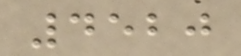4520
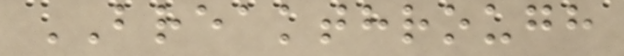BREAKTHROUGH
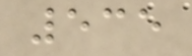535
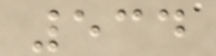534
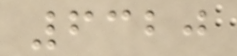6320
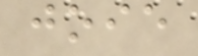joie
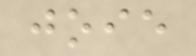joie
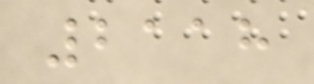2118
